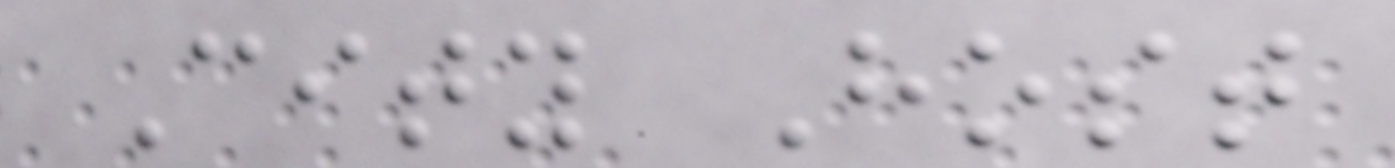City Host
